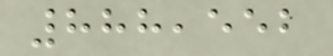888,552
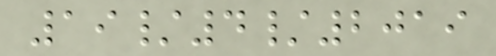19/4/2019
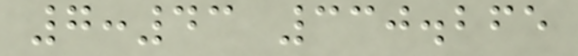7:43 330.265
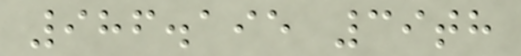986.195 39th
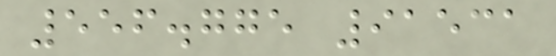556.775 91531
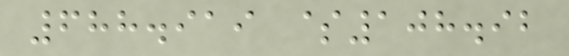688.919 $108.92
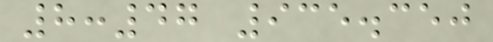8:47 935.350
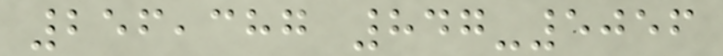256,387 847-5056
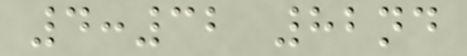4:32 82nd
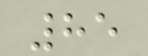85
